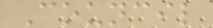Council
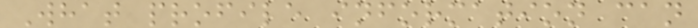What profile information can
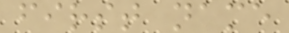first name
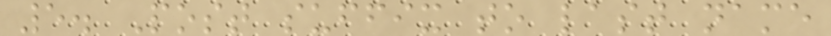5. Post suffix to last name
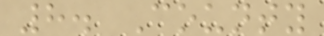8. County
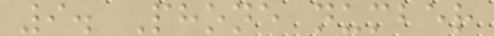9. Phone number
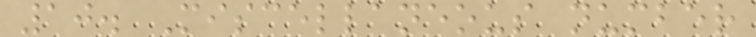10. Miscellaneous number
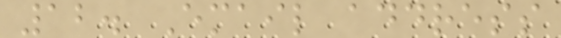12. Email address
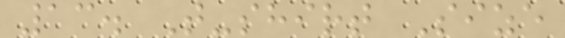13. T-shirt Size
